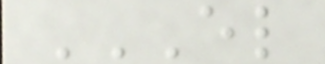EL
